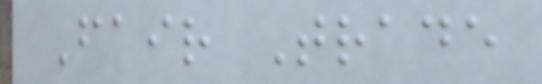Fair Trade
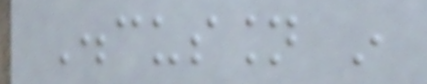Discussion in
